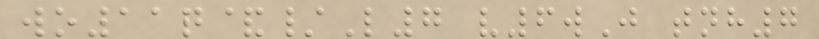wo11q&/L7 v6wJ tnh7
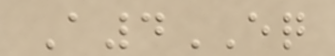A4EQ
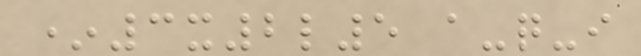*3x2l5 a-q-i
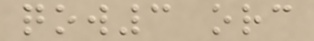qow3 orc
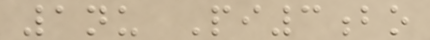1nu Pi3bo
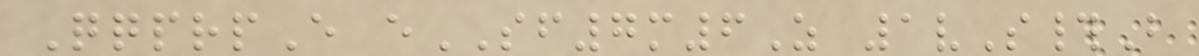QqprpE eSF7m6Z 1vS#B
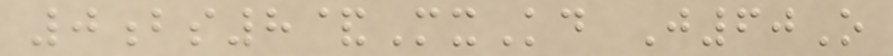0bs8&MxKd J60O
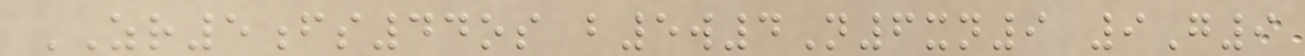ZR5fs44os b5w4N6xn9 9G9
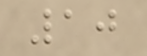10
